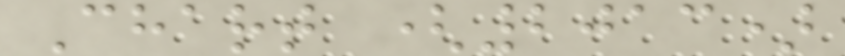Chart (2013)
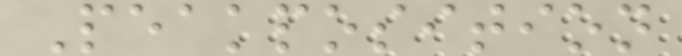Peakposition
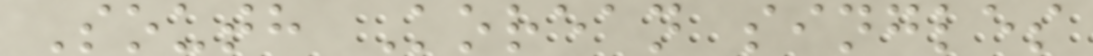South Korean singles
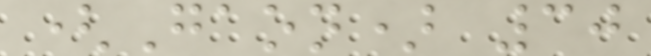(Gaon) 30
